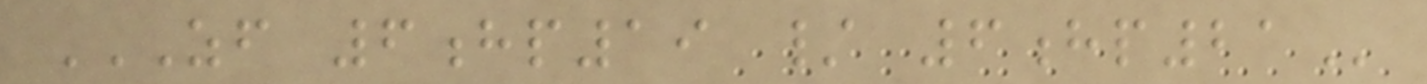ZF 6HP19 / 6HP21
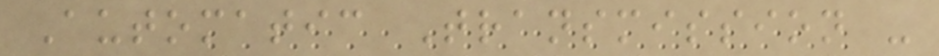Automatic Transmission -
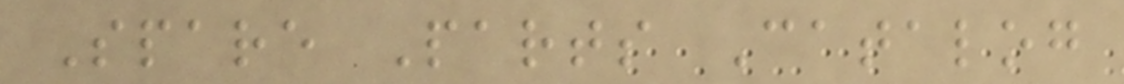Spare Parts Catalog
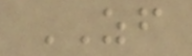ZF
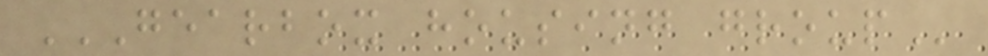GEARBOX HOUSING GROUP
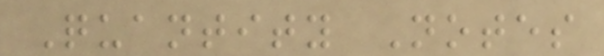Quantity Notes
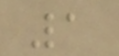1
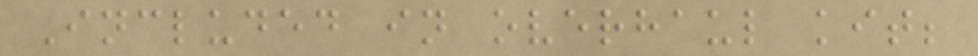Included in overhaul kit;
